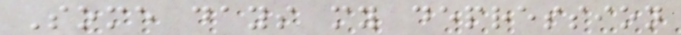Some days my depression
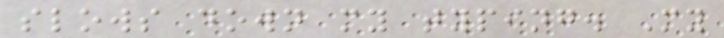slows down my typing. My
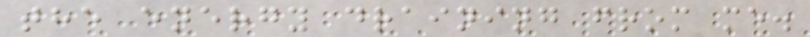the energy draining from me.
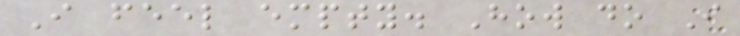I feel empty. How do I
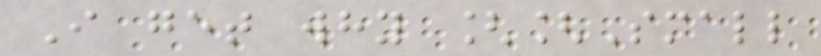I get why [[Small
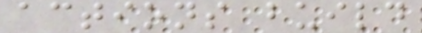actions build
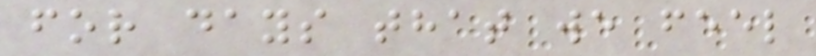for days that we feel
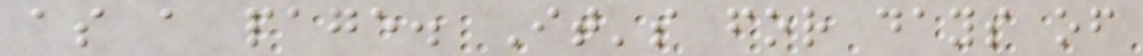as a page. It's for days of
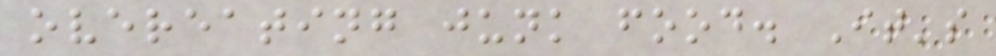overeating junk food. It's
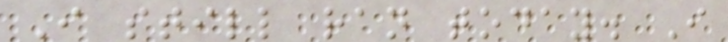I still ran today. I
